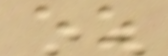ez
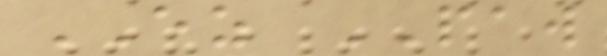EZ PAW
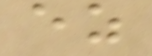ez
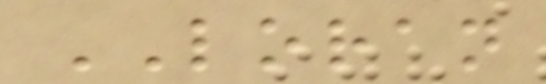LORAN
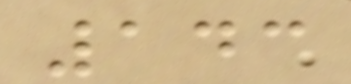143
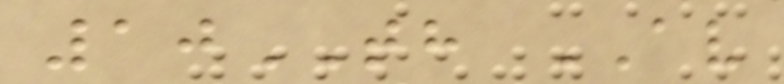10TH AV
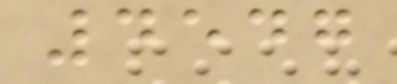4547
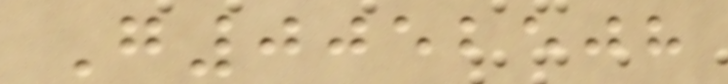G0052508
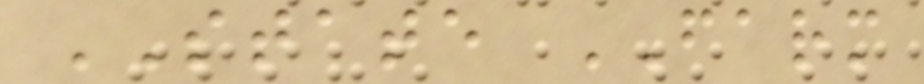STATE FARM
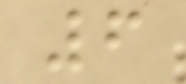6
